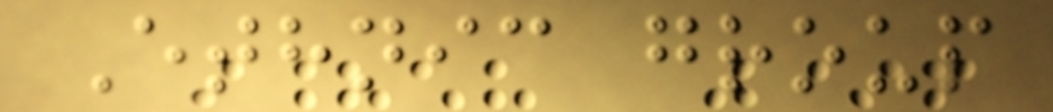Ethnic group
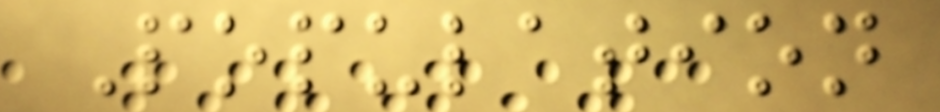Population
